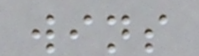wins
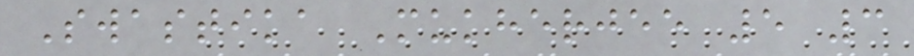Swastika Mukherjee 5 3
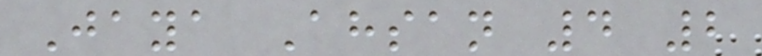Jaya Ahsan 4 2
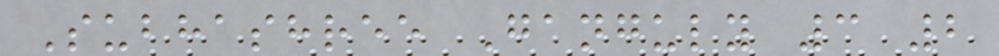Subhashree Ganguly 3 2
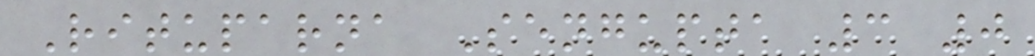Rituparna Sengupta 3 0
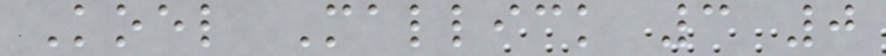Koel Mallick 3 0
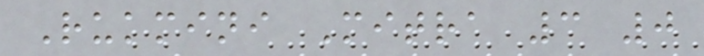Rukmini Mitra 3 0
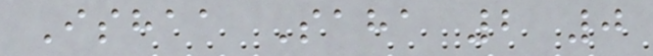Ishaa Saha 2 0
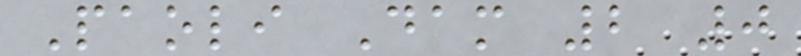Paoli Dam 2 0
